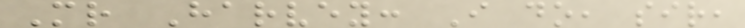Mr Harvey: I do, sir,
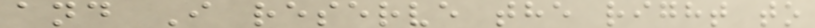and I reserve the right to
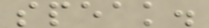speak.
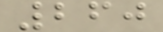260
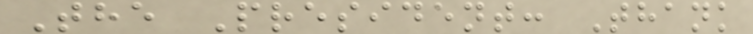The President: Thank
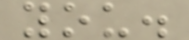you.
